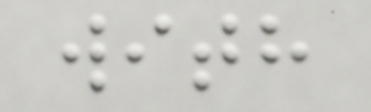with
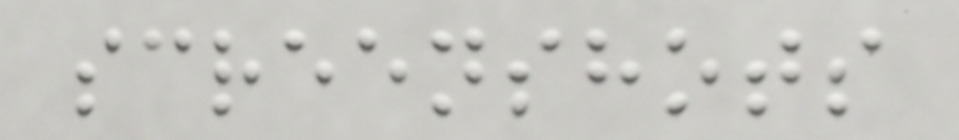screenshots
